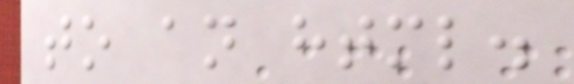to an html.
